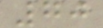70
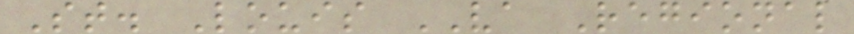St. Louis VA Regional
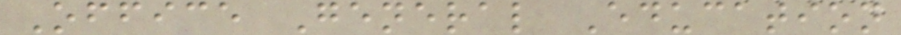Office General Education
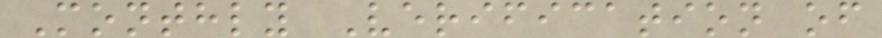Monthly Verification of
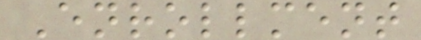Enrollment
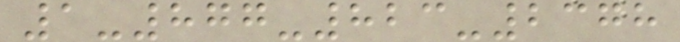1-877-823-2378
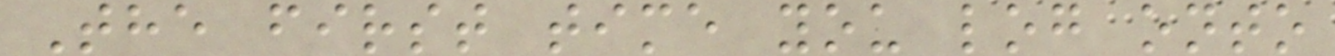The first time you log onto
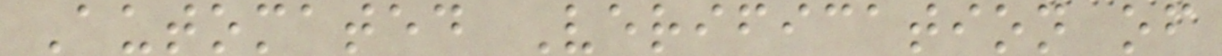Automated Verification of
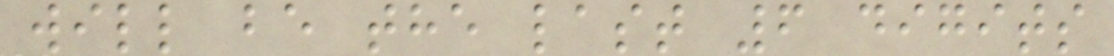will be the last 6 digits
